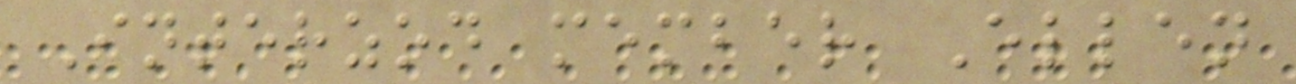Interzod member Ellen
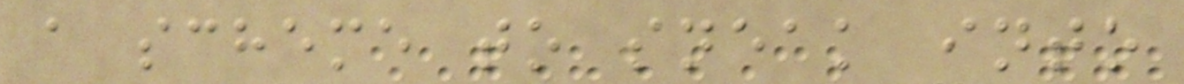a scheme to sneak into
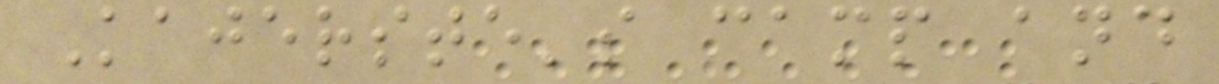Kajerste's camp and
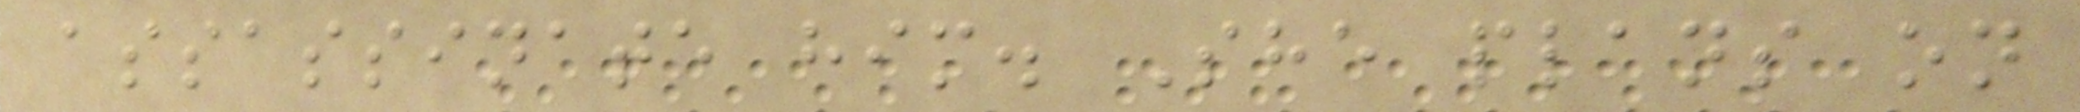assassinate him. She plans on
